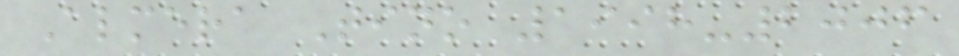Almera Tino 1998-2006
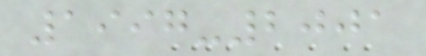1997-2001
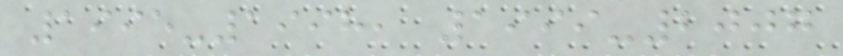1995-1998, 1999-2007
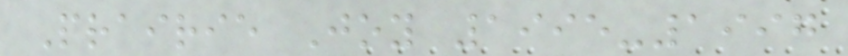Prairie Joy 1995-1997
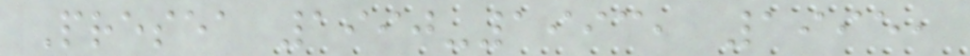Presea 1990-1993, 1995,
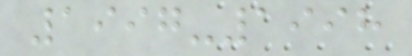1997-1998
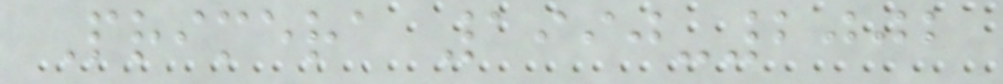Primera 1990-2002
